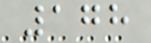178
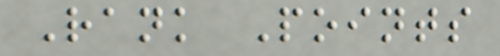Rank Points
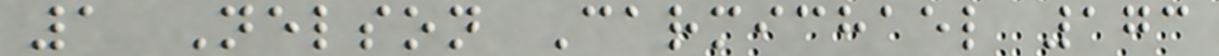1 Nelson Carmichael 173
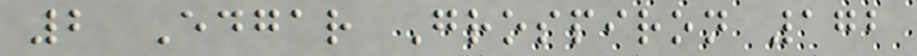2 Edgar Grospiron 172
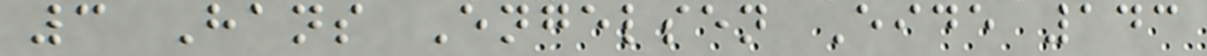3 Hans Engelsen Eide 143
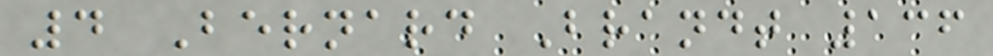4 Bernard Brandt 136
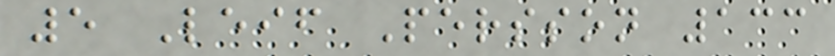5 Leif Persson 133
